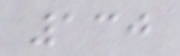130
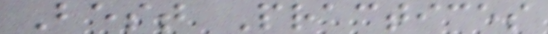Best Practices
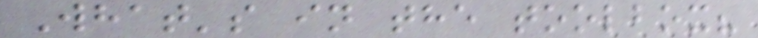What's in the toolbox?
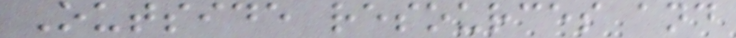Outside resources and
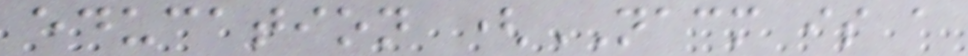education (NACM is a
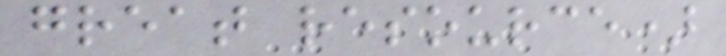great resource)
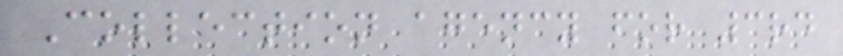Collection agency for 3rd
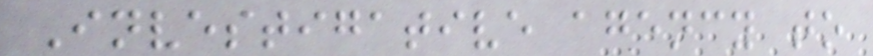Investigative agency to
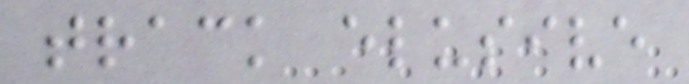track elusive
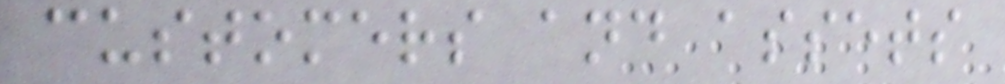customers and assets
